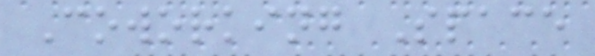Coworking Space
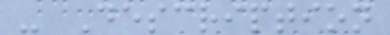- Description
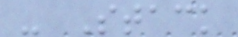- Stack
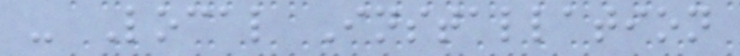- Local Installation
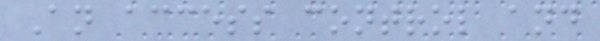An access control and
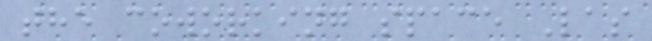the coworking space Las
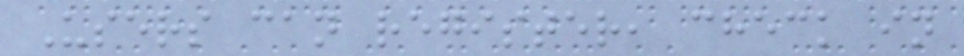Users can register, check in
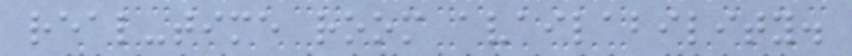real-time room availability.
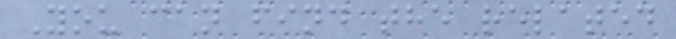You can find the related
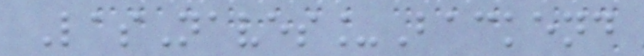LasNaves_Backend
